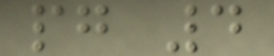pg 4
